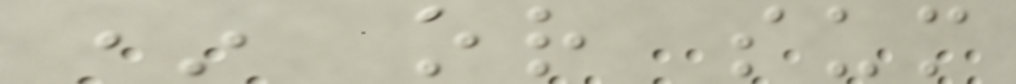* or sum
